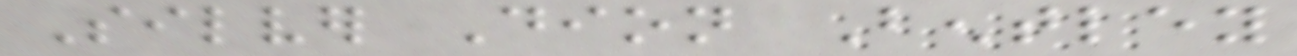Silver Dion Bentley
